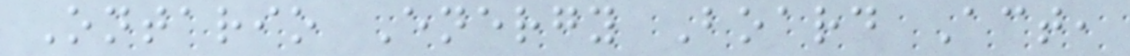Ontario Energy Board Act,
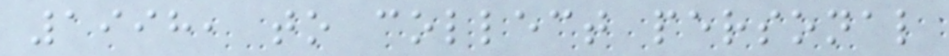1998, to collect personal
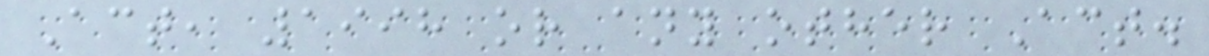Act, 1998 or any other Act.
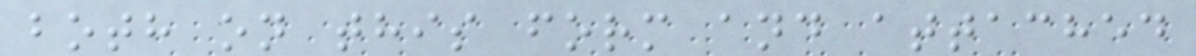both on this form and attached
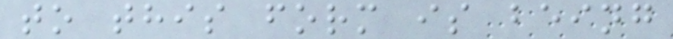to this form is being
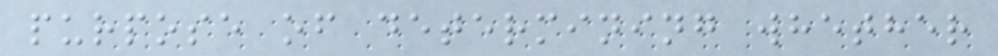purpose of determining whether
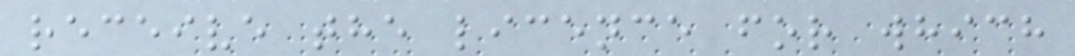receive the licence for which
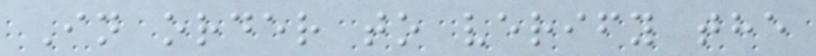In order to verify the
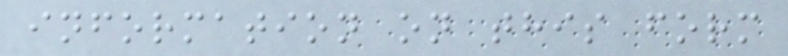information on this form
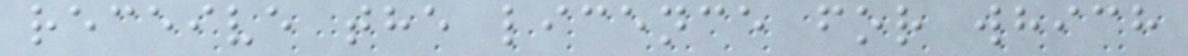receive the licence for which
